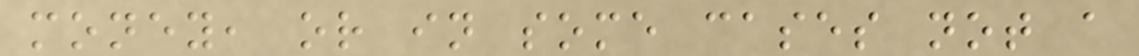money, or in some cases not a
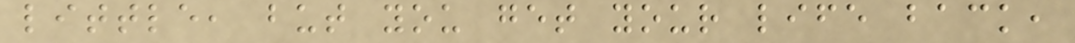little, but you get your life back,
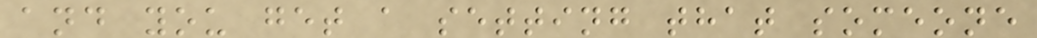and you get a setting that someone
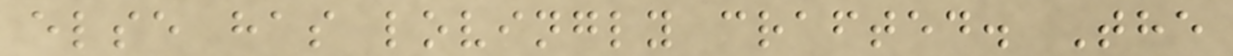else has lovingly crafted. The
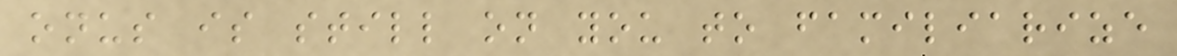onus is still on you to familiarize
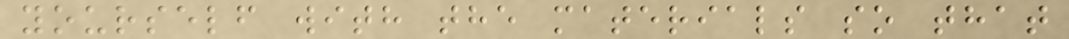yourself with the materials so that
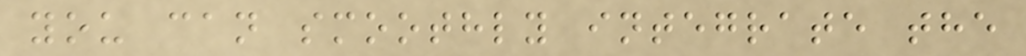you can smoothly integrate the
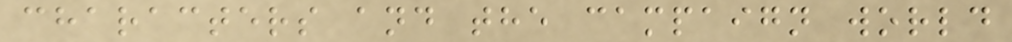characters and the campaign world
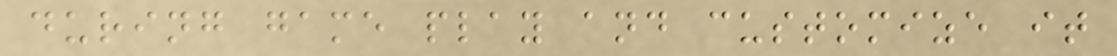during game play and customize it
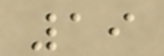19
